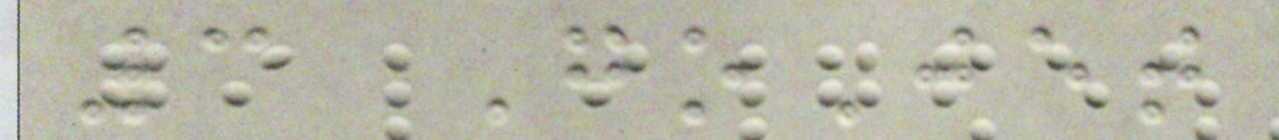3 GoJet
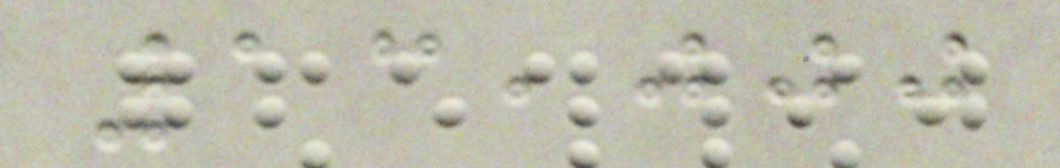13,000
